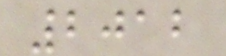2012
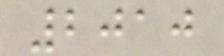2010
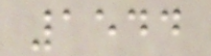1544
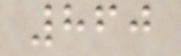860
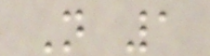N 1
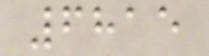6815
